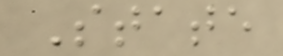State
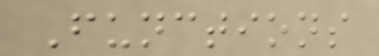Functions
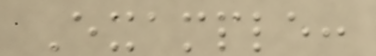Example:
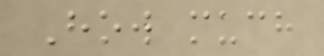How much
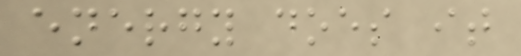energy does it
